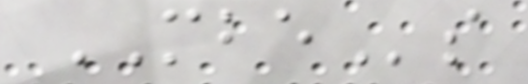MBEs
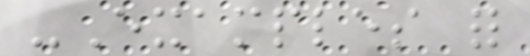-Examples for
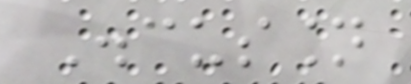Discussion
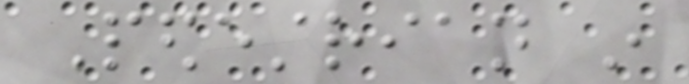Pedestrian in
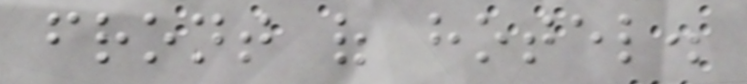front of hotel.
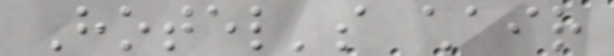Hotel's chair
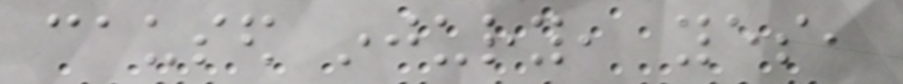caused injury, yes,
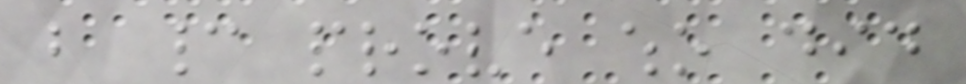but cannot prove who did
